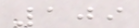109
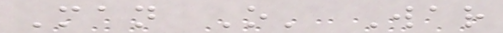Man O' War
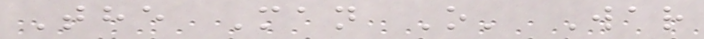The Man O' War
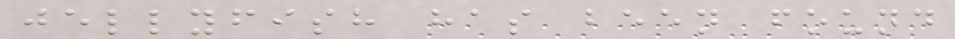jellyfish has been found
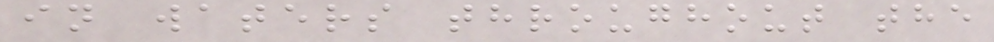in waters throughout the
